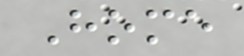Home
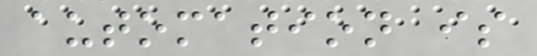automation is
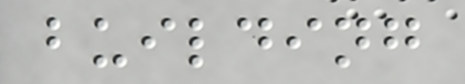building
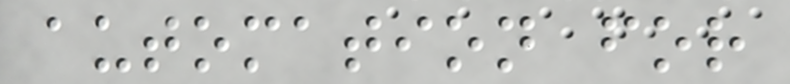automation for
